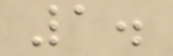1.
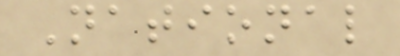National
